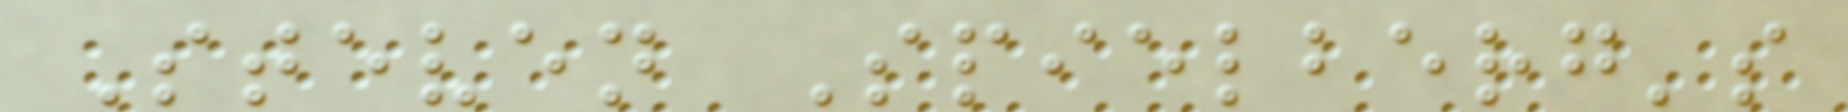Steven Spielberg's
